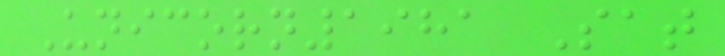Unicorn1981 Sat
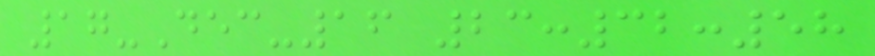17-Dec-16 23:32:58
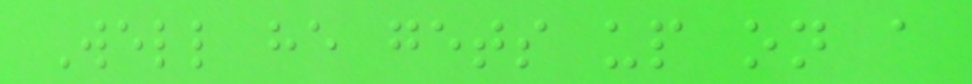Well he gets up on a
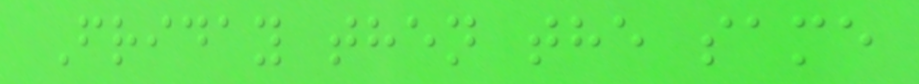Friday then the same
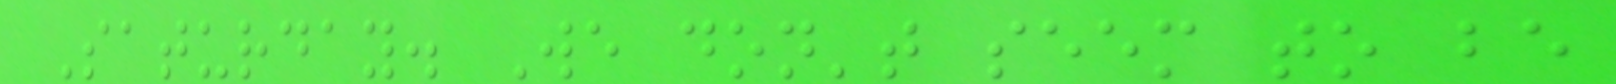Saturday. We don't seem to be
